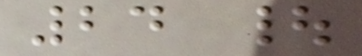24 |
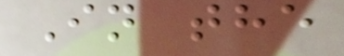In the
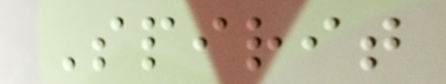Spirit
